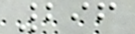296
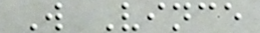W Vince
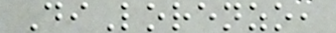DiLorenzo,
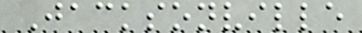Jacksonville
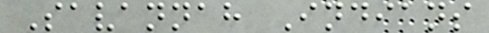Savannah Indians
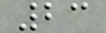23
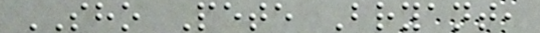SHO Pete Bryant,
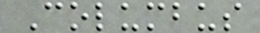Columbus
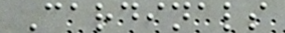Cardinals
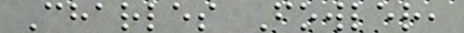Charles Fowler,
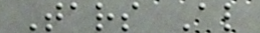Tars Al
